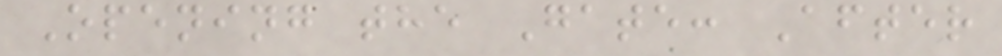Opening the Gate: After
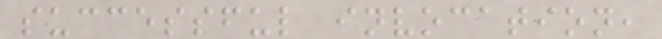successful invocation,
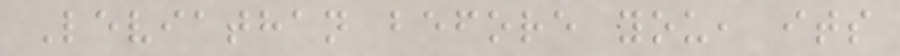Leviathan before you, its
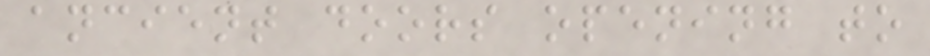ancient doors opening to
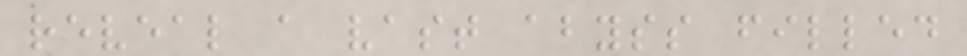reveal a vast abyss filled
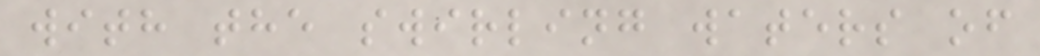with the swirling waters of
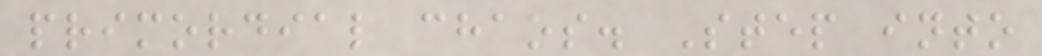primordial chaos. Step into
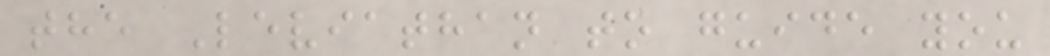the Leviathan to guide you
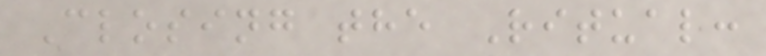Closing the Ritual:
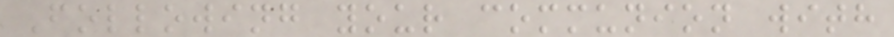Following your communion with
